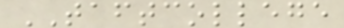TAFTCOLLEGE
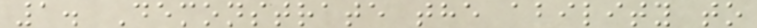1. Demonstrate the ability to
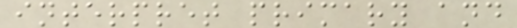interpret primary and
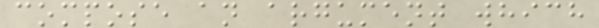compose an argument which
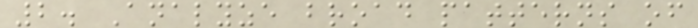2. Analyze broad patterns of
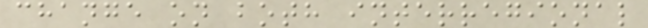change on both interregional
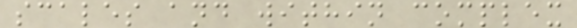scales and within complex
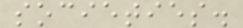societies.
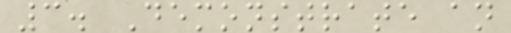3. Demonstrate an
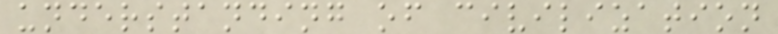understanding of civilization
